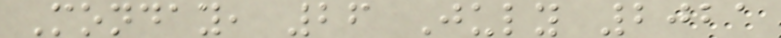Monday, 26 July 2021
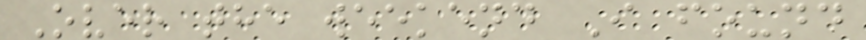Over the weekend I found
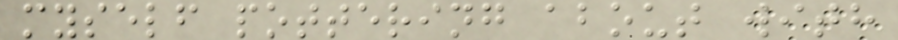myself pottering about with
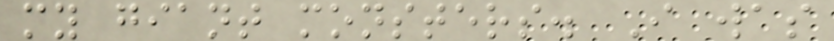my giant monsters. I was
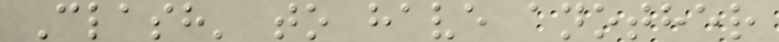Clash' to have another
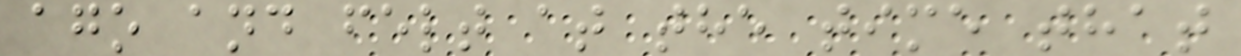ago and felt at the time that
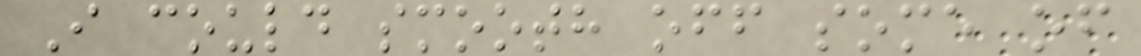I could smooth off some of
